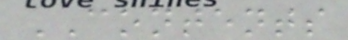CONTENTS
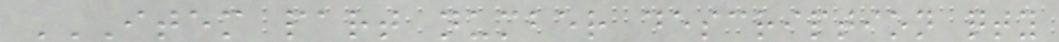ITEM PART NUMBER DESCRIPTION QTY
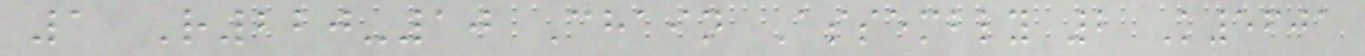1 R220-10 Chain Assembly 2 K5601
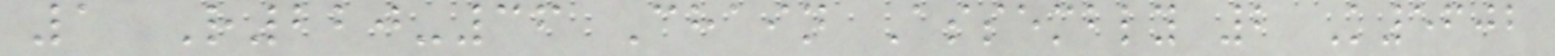1 R220-36 Chain Assembly 2 K5602
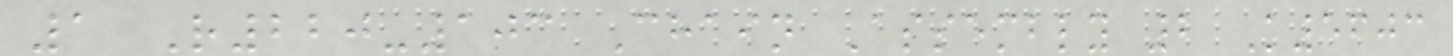1 R220-103 Chain Assembly 2 K5603
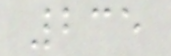235
